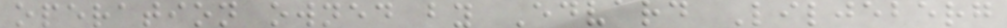operation owned by Edvard Liljeberg
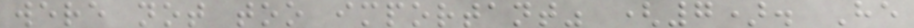were not too important" (7). He
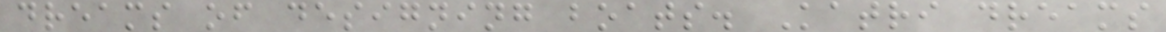dreams of designing boats. Katri dreams
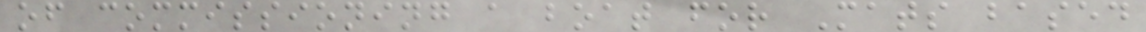of commissioning a boat for Mats based
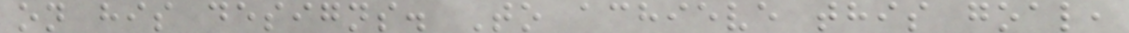on his designs. To achieve this goal,
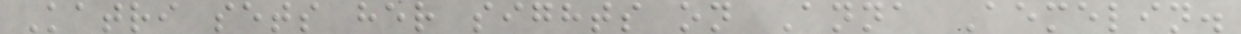Katri sets her sights on Anna Aemelin.
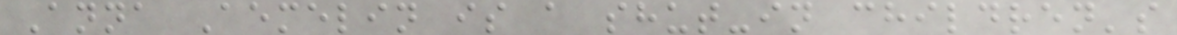Anna Aemelin is a shut-in children's
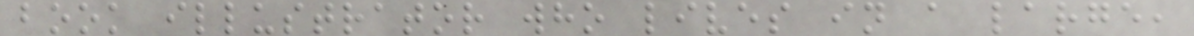book illustrator who lives in a large,
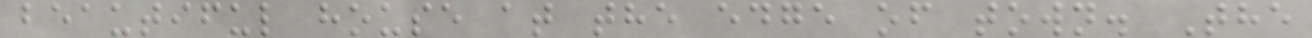beautiful house at the edge of town. The
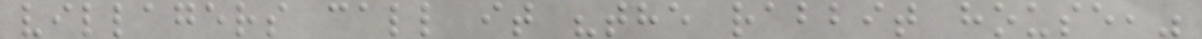villagers call it "the rabbit house,"
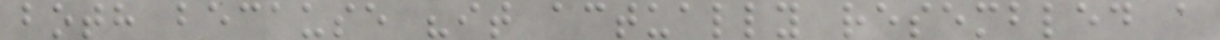both because "it actually resembled a
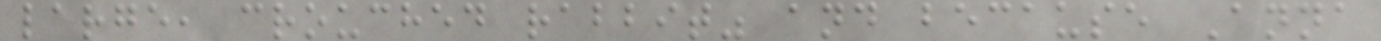large, crouched rabbit" and because Anna
